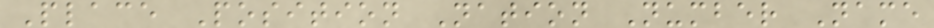Place Position Nation Number Name
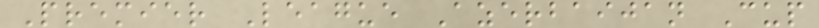Premier League Azerbaijan Cup
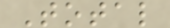Total
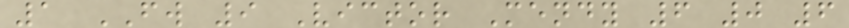1 FW 9 Victor Mendy 6 0 6
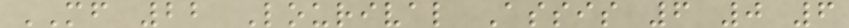MF 22 Lourival Assis 6 0 6
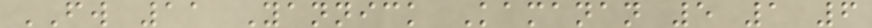FW 11 Yannick Kamanan 5 1 6
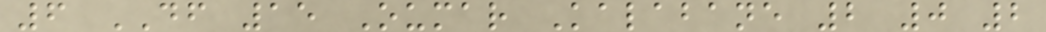6 DF 15 Oumar Kalabane 2 0 2
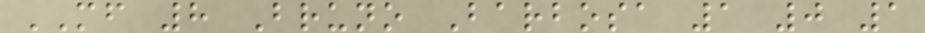MF 8 Bruno Barbosa 1 0 1
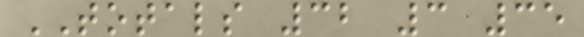TOTALS 32 3 35
